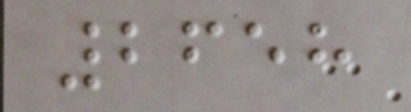2658
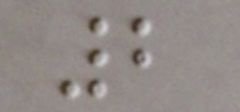2
